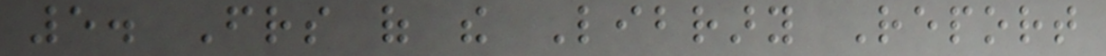5. Friends of the Library Report
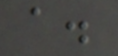a.
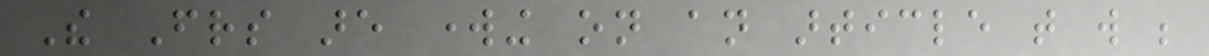The Friends are working on an article that will be
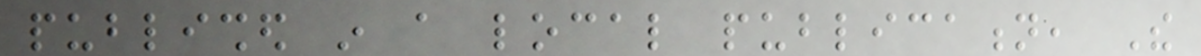published in a local publication, The
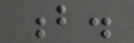b.
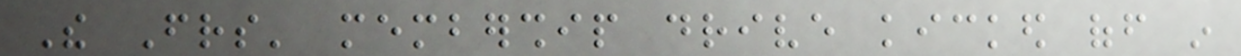The Friends' membership drive kicked off in
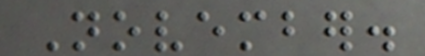November.
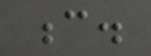c.
